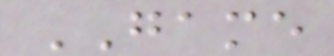GAME
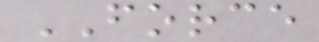FORCE
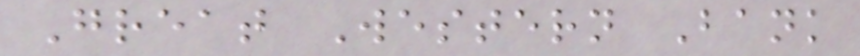Great Western Bank
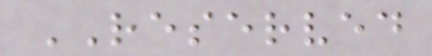RESERVED
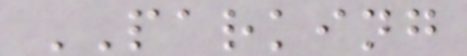PARKING
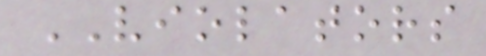VIOLATORS
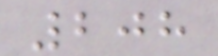208
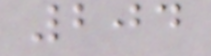204
